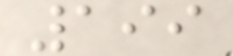199
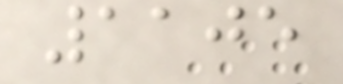1105
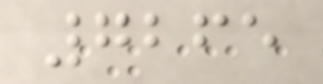7265
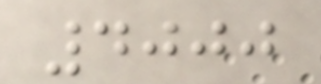4000
